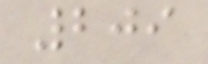209
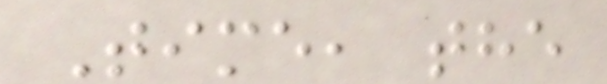Time, the
